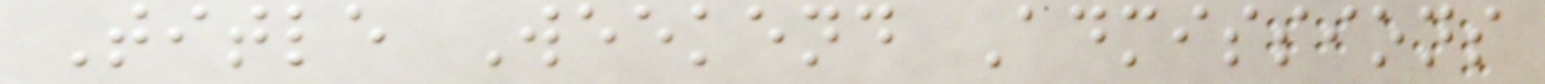Title Weekend Admissions
